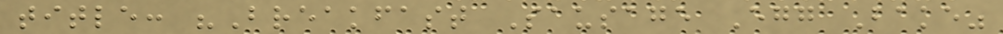title: "Breakfast Sausage Egg Bake"
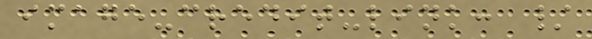image-credit-link: /
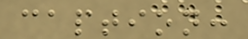caption:
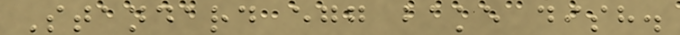Standard egg bake dish.
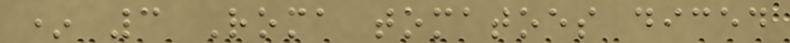* 3 Roma tomatoes diced
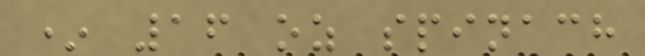* 16 oz spinach
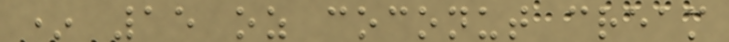* 15 oz coconut cream
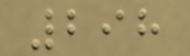298
